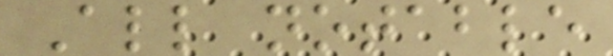All notable
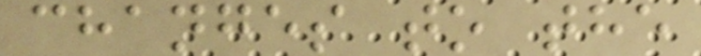changes to the
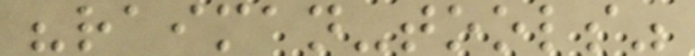"raiman-tools"
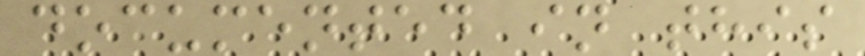documented in this
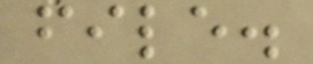file.
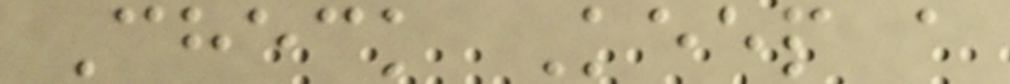Check Keep a
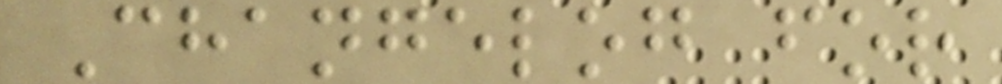Changelog for
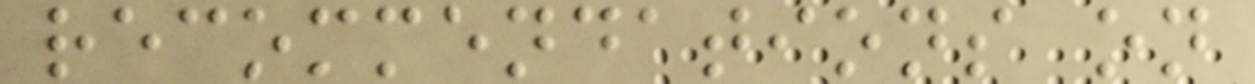recommendations on
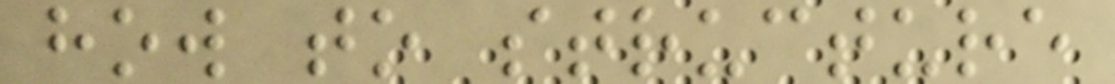how to structure
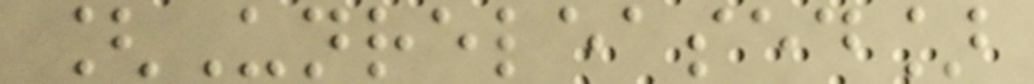[Unreleased]
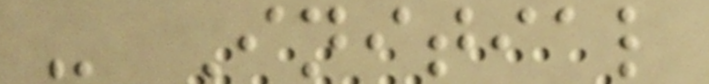- Initial
